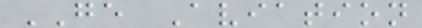GE Aviation
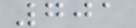701
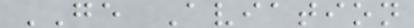GE Aviation
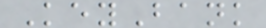KeyBank
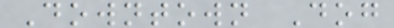Downtown Dog
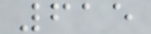615
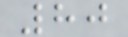80
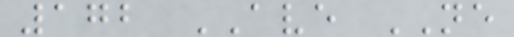172 AVE NE
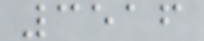3516
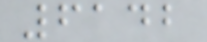6142
